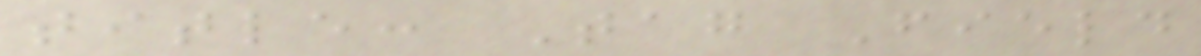title: Tag Field
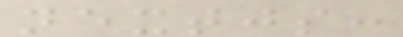nextjs:
